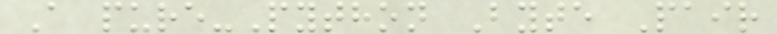A pure-Python Byte Pair
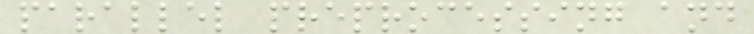parallel preprocessing and
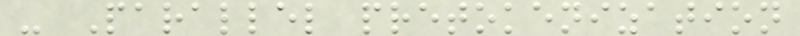- Parallel pretokenization
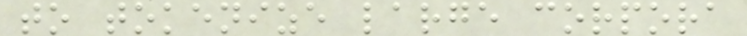to tokenize large corpora
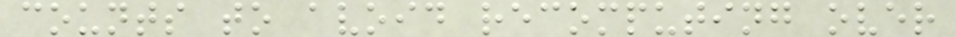counts to avoid recomputing over
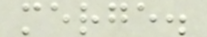merge.
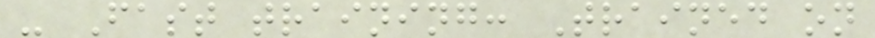- Fast training: Trained on
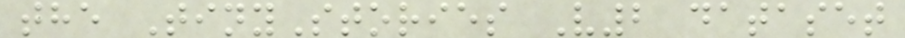the TinyStories V2 dataset
